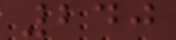240
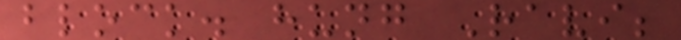block. hung Ravi;
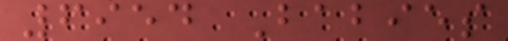6954 Babies
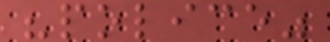"police"
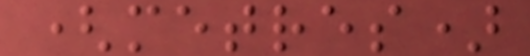(metres)
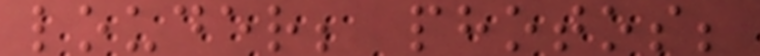louder; photos;
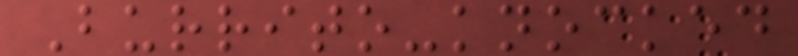Burrito-knocked
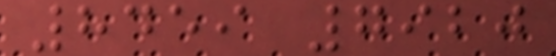8459 7920
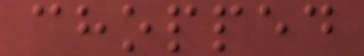chopped
